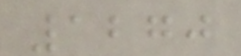1270
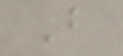B
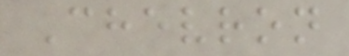Chevron
